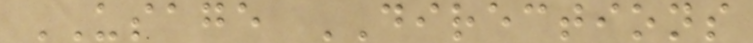USAGE DIRECTIONS
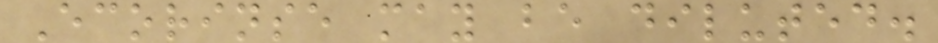Ecorinse may be diluted.
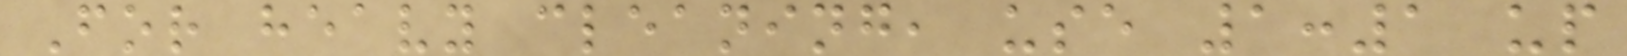For heavy cleaning, use 1:1 up
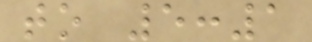to 5:1
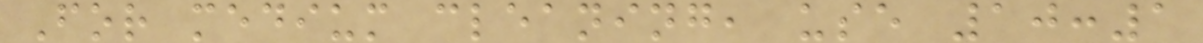For medium cleaning, use 10:1
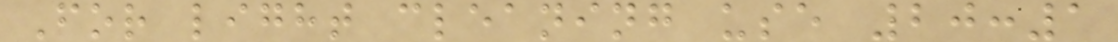For light cleaning use 20:1
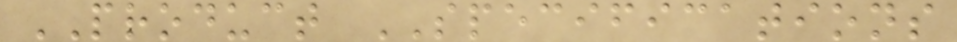PRODUCT SPECIFICATIONS
